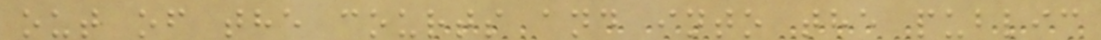out of the courts and into the public
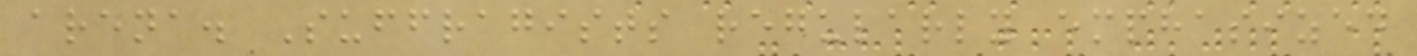arena. Suffragists regularly emphasized
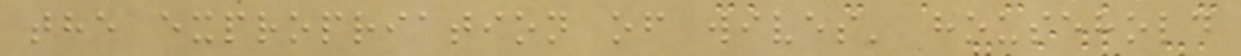the expropriation of wives' household
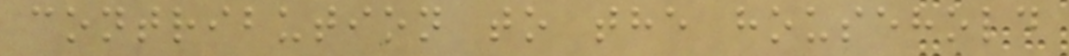contribution to the household
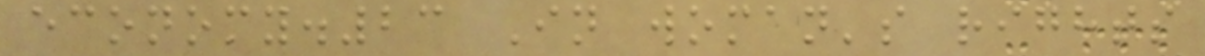economy.23 In woman's rights
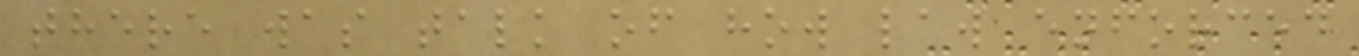there was talk of how law enforced
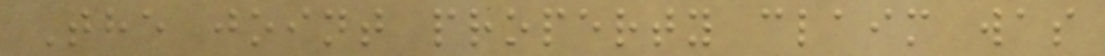The joint property claim was
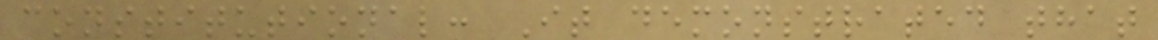constitutional: It demonstrated that
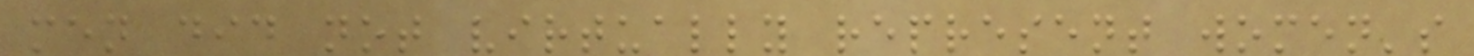men did not virtually represent women's
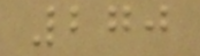270
